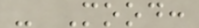- Mood:
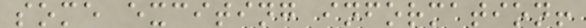some exciting information!
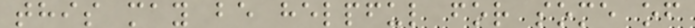this may be helpful for some of
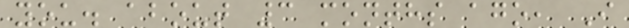you. about 3 months ago, I
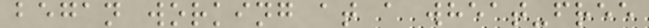began working at a wheat-free
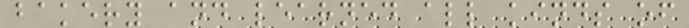bakery and learned all kinds of
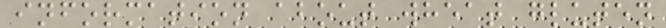information about wheat gluten
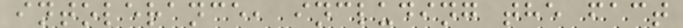intolerance, including the fact
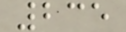235
